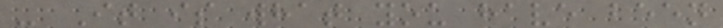- It is what you have been
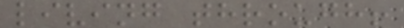living through!
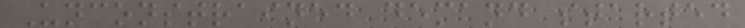Unconstrained demand started
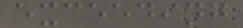exceeding
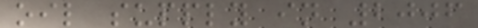oil supply in 2006
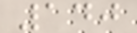140
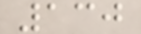130
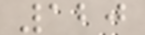120
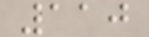110
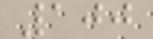100
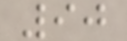90
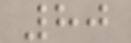80
